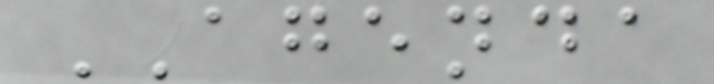AGENDA
